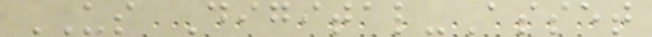US Digital-Asset
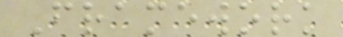Framework
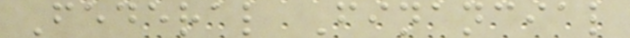Federal Financial
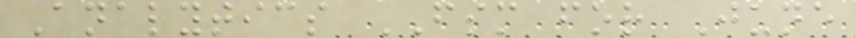Analytics FSM for June
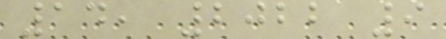14, 2022 9
